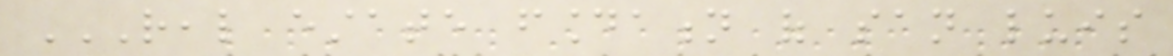REAL ESTATE FOUNDATION OF SAN LUIS
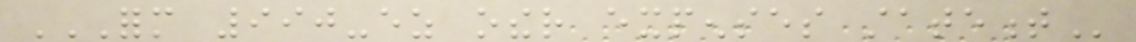FORM 990-EZ OTHER EXPENSES STATEMENT
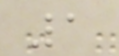1
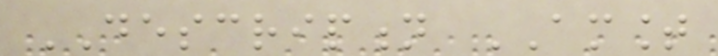DESCRIPTION AMOUNT
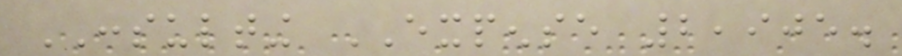CONSULTING EXPENSE 2,905.
